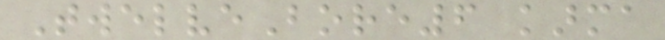TwelveBore6 karma
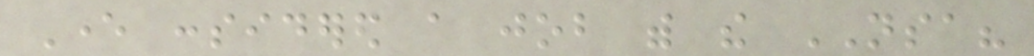Ever considered a job with the NSA?
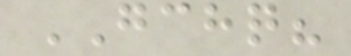GCHQ?
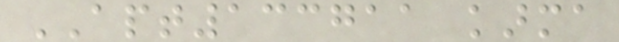APT133711 karma
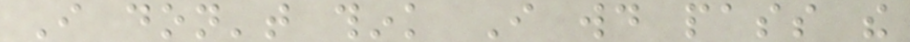I don't think I would pass the
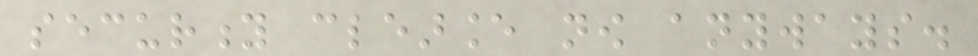security clearance now anyways.
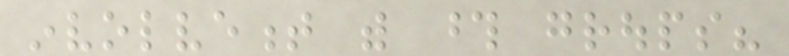involvement with those groups?
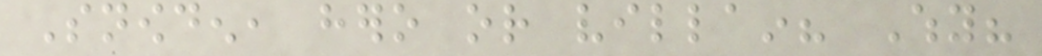Snowden, hero or villain? Why?
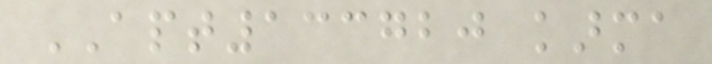APT133720 karma
